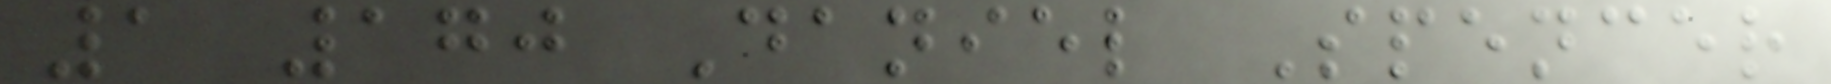1 170 Daniel Spencer
